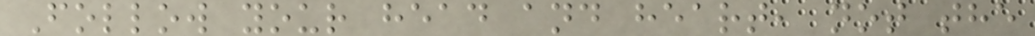Follow your head and heart, not the
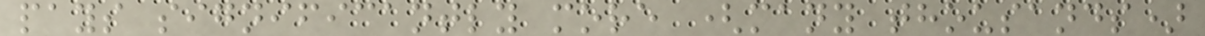pays significantly more (many thousands)
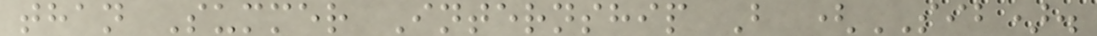than Summer Internship B (SIB).
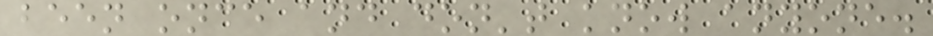been once and don't know anyone.
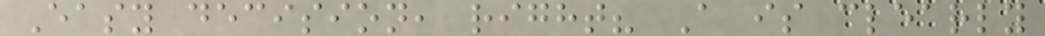Easy decision, right? A is clearly
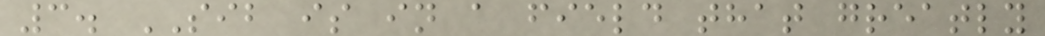3. SIB is in a field that greatly
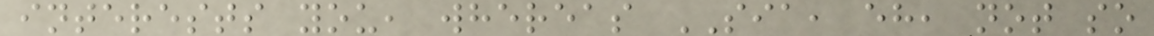interests you, whereas SIA, eh, not so
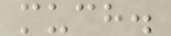much.
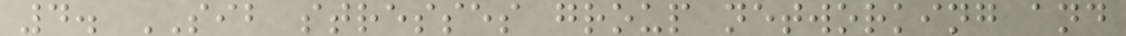4. SIB stresses group networking and
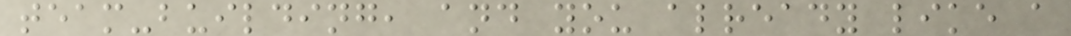team-building, and you already like a
